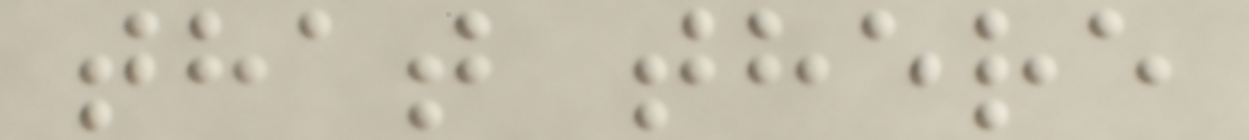that there
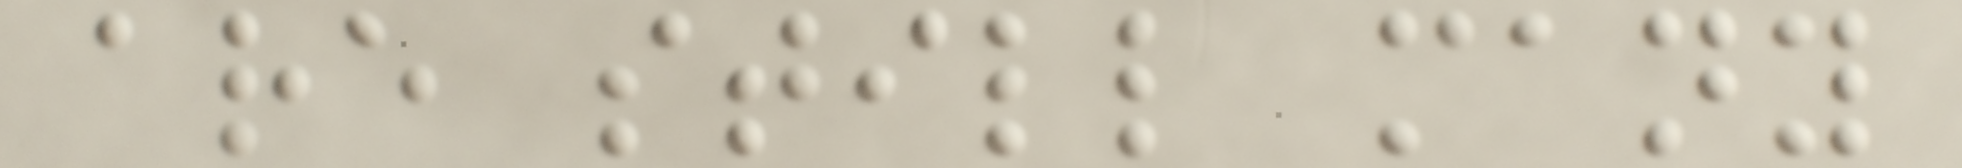are still many
